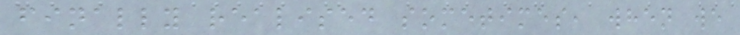finally realised sometimes, when we
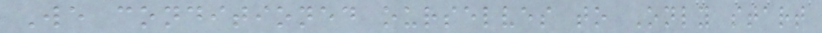We conditioned ourselves to Only start
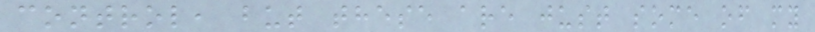control, but these are just some of my
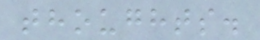thoughts.
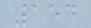154
